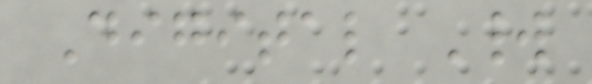Digital World
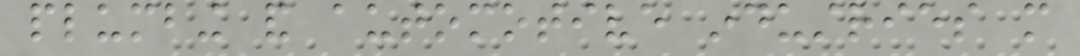plumbing and automotive industries more
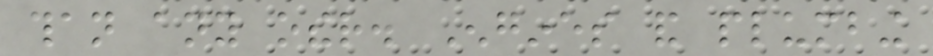than any other. Engines and plumbing
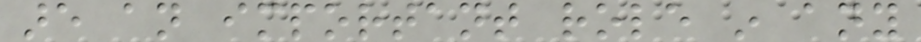are an important role in any
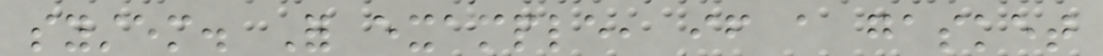system. For example, if a gasket
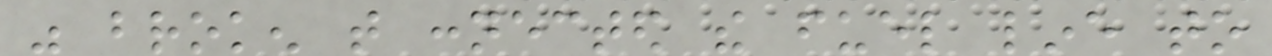was broken that connected the fuel line to
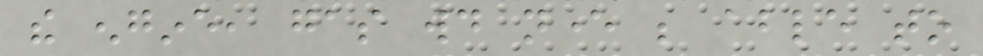the engine, gas would never be able to
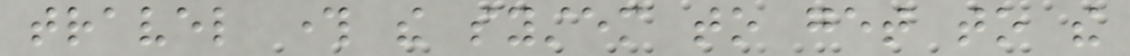travel through the system to get to the
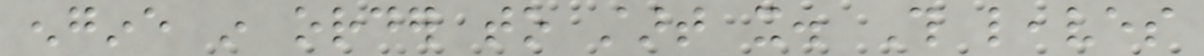engine in order to start it. This leaves
